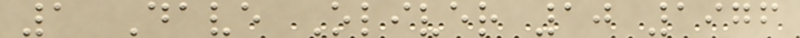1 Dave Oliver 10 1976
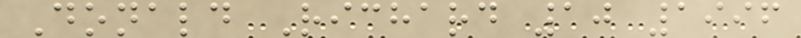Donald Richard 10 1996
